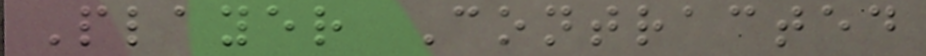Player Contracted
